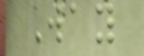Way
